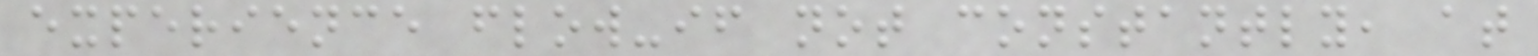experience flow-if not constantly, at
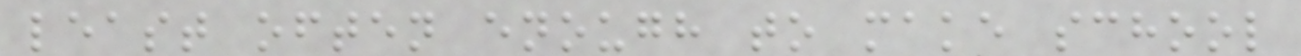least often enough to make school
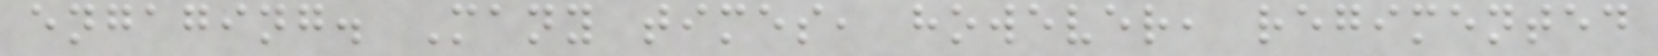engaging. Many times, however, regimented
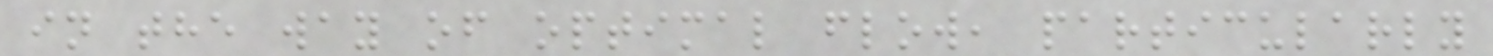in the way of optimal flow, particularly
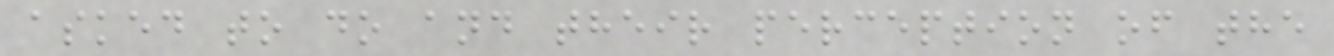asked to do and their perception of the
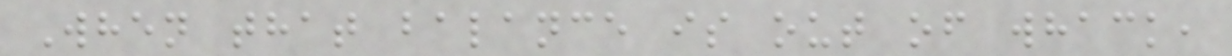When that balance is out of whack,
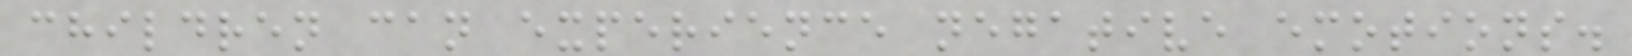children can experience negative emotions.
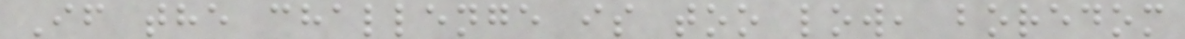If the challenge is too low, boredom
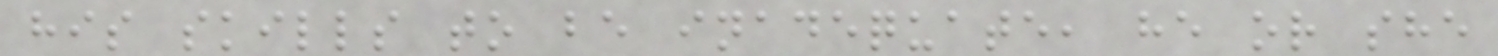his skills to be inadequate, he or she
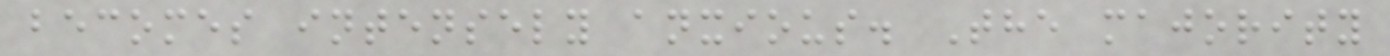becomes intensely anxious. The majority
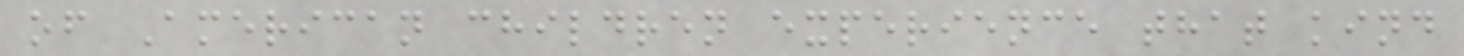of American children experience that kind
